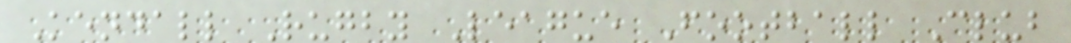Kendall Rugby League Football Club
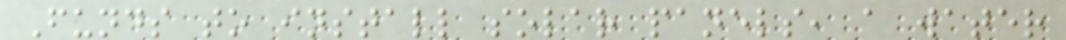Funds to install solar panels, a water
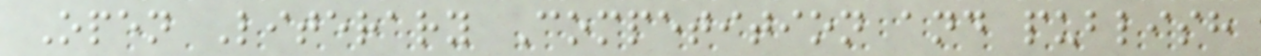Open Literary Competition and publish
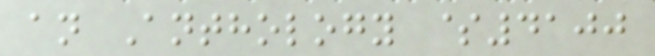an Anthology $4100
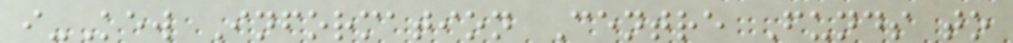i-Kew Information Centre Funds to
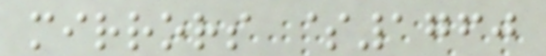mirrors $1760
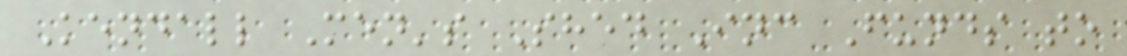Kendall Men's Shed Inc Funds to
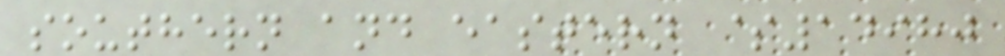southern and eastern $14980
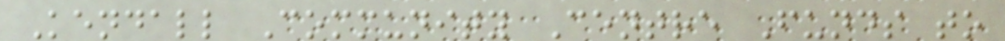Kendall Community Centre Funds to
